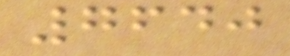7640
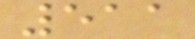511
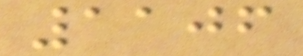1106
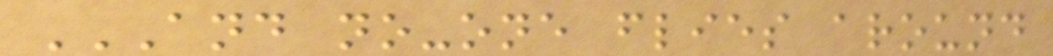AND NO-ONE FLIES AROUND
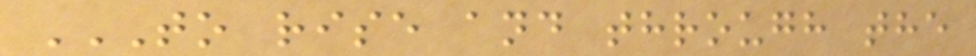TO RISE AND THROUGH THE
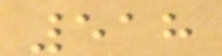518
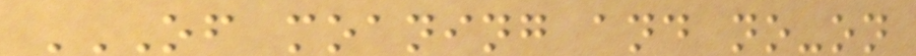OF MOANING AND NO-ON
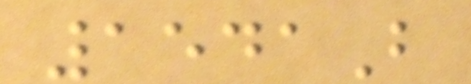1541B
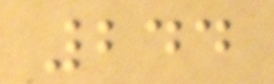244
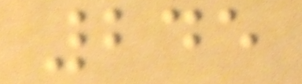245
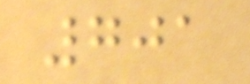701
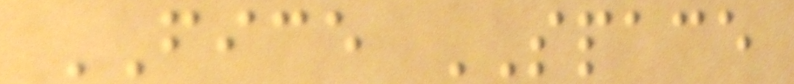FICE SPACE
